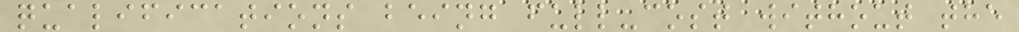qualifications being full-cost without the
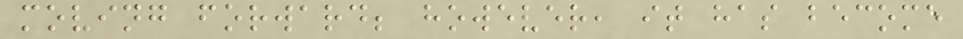moving forward; however, it has become
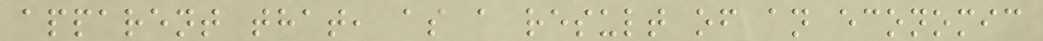apparent that, as a result of an economic
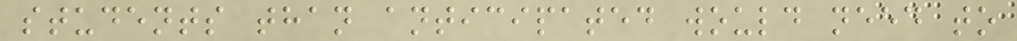students than anticipated would need to
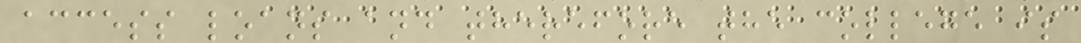access loans and therefore the college is
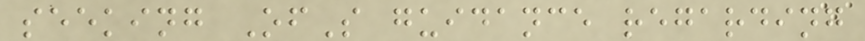seeking OfS guidance regarding
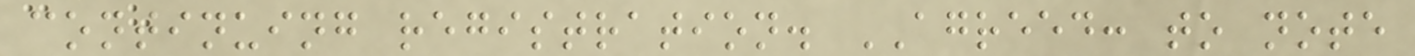continuing registration. AGREED: to note
